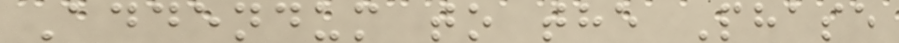Addendum to the Phase
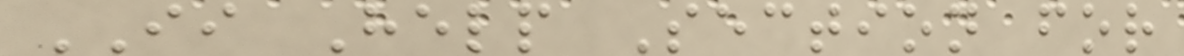II Help Section for
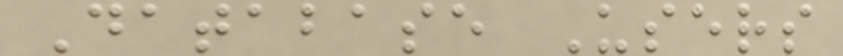Database Users
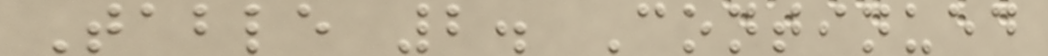Table 2. Continued
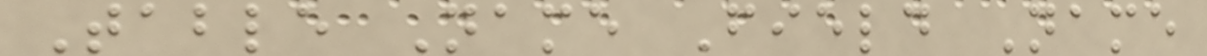Table Name Field Name
